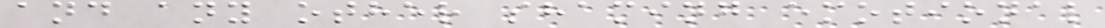and any other shaming emotional
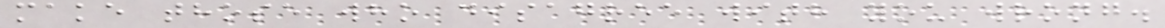make those who disagree with you wrong.
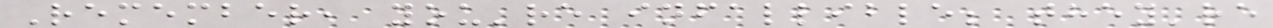Remember, you're infallible; they're
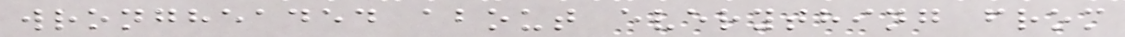wrongheaded about everything from
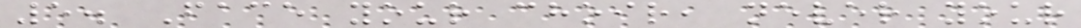5. Face your choir, never your
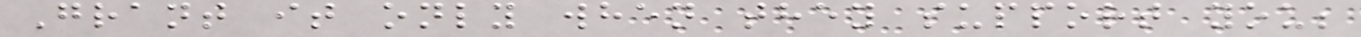Grant it only when they support you;
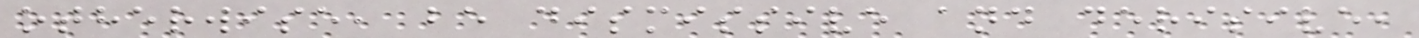otherwise, be dismissive and derisive,
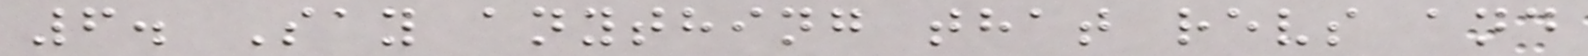6. Say anything that revs and
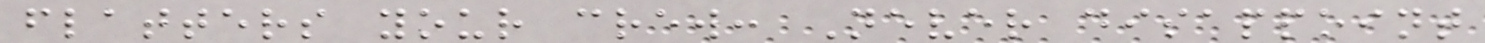flatters your crew: Never disappoint
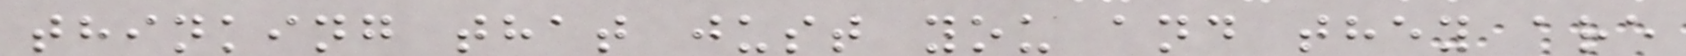thinking that just you and they are
